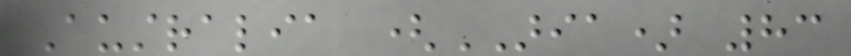Australia (ARIA) 83
